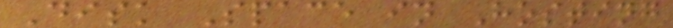Disk Space in Hosting
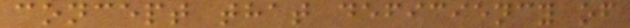concept that deficiency of
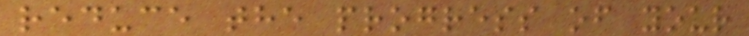reduce the progress of your
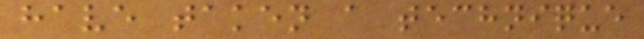have taken a technique
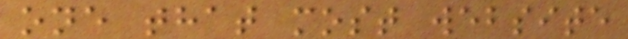one that most website
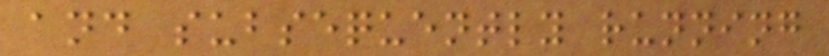and subsequently running
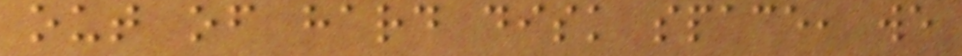out of hard disk space, we
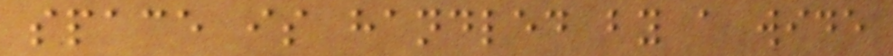space is handled by a wide
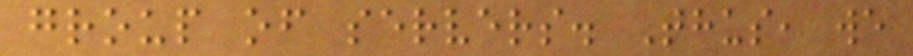group of servers. Thus, we
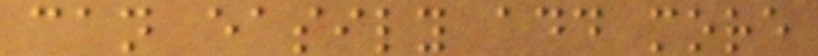can easily add more
